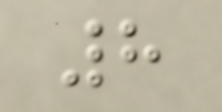8
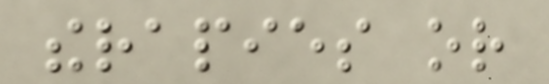therapies or
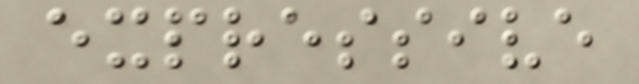expressive
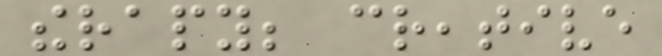therapy; creative
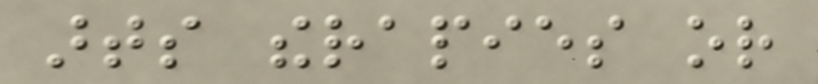arts therapies or
